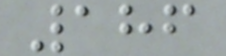186
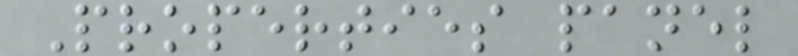Properties panel
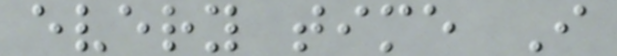every time I
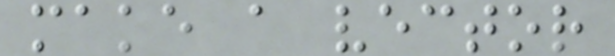make a vector
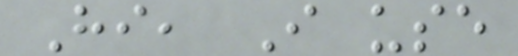Hi, I use
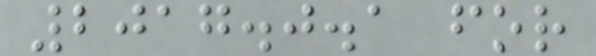2017.0.1 for
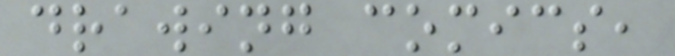drawing comics,
